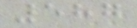587
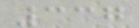337
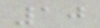10
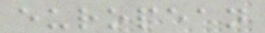european
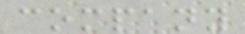company
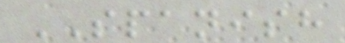SPANISH
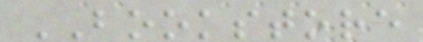BOOKSTORE
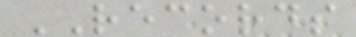RECORDS
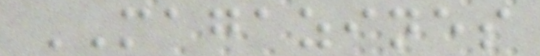MAGAZINES
